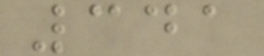341
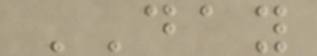DAY
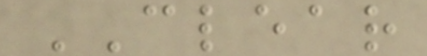CLEAR
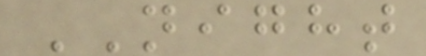NIGHT
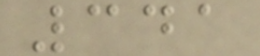341
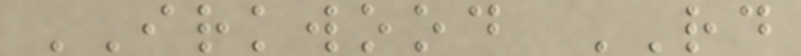IRKWOOD RD
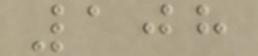108
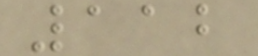112
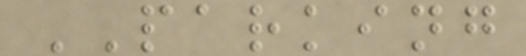PARKING
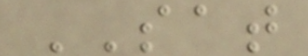SAT
